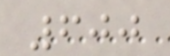600
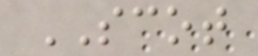SCOT
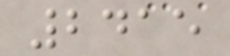2415
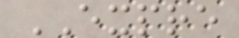EXPRE
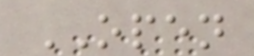OPEN
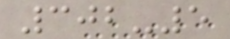302-5
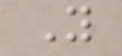Y
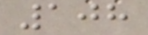108
